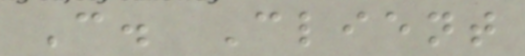C. Client
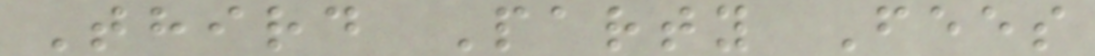Third Party Fees
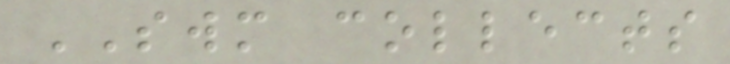SWM collects
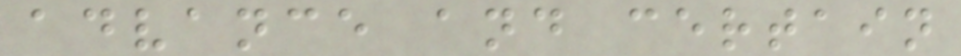advance and certain
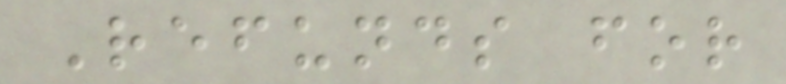Refunds for
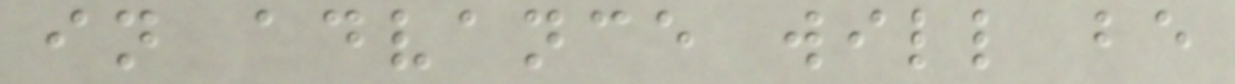in advance will be
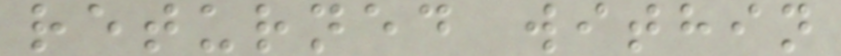returned within
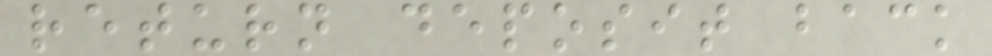return deposit back
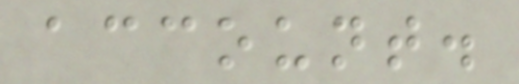account.
